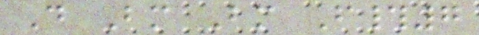D Bm Bm F#7
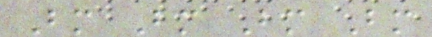Bm Bm Bm Bm
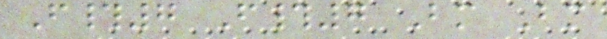F#7 F#7 Bm Bm
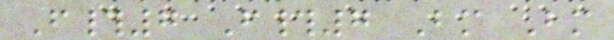F#7 F#7 Bm Bm
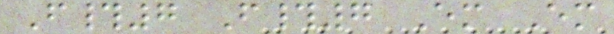F#7 F#7 Em Em
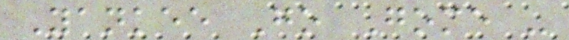Yankee Go Gome -
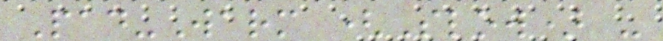Pad-Warm (Slow) -
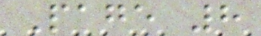Page 8
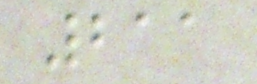211
